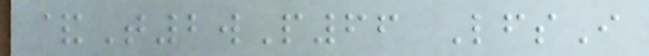&T2wP66 LfsI
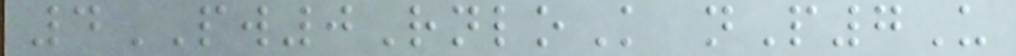4PW0RnloK nP7U
